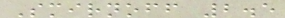Smirnoff 2.5
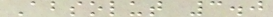Absolut 3.0
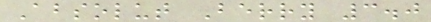Absolut Berry 3.0
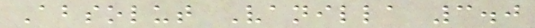Absolut Vanilla 3.0
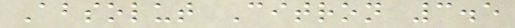Absolut Citron 3.5
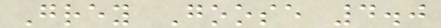Grey Goose 4.0
